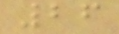26
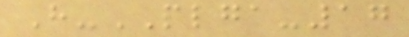H-PLGA-17
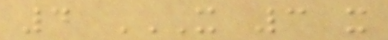4 X 3 X
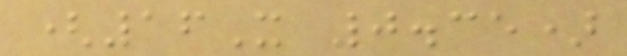(16X 0.35)
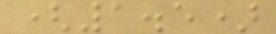(1.5)
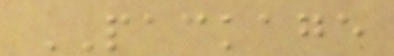PACKAGE
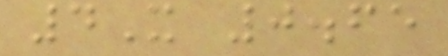4X 0.65
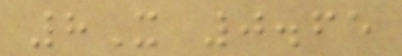8X 0.65
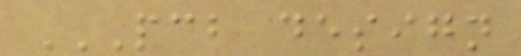PCB DESIGN
